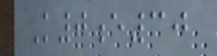K0e30
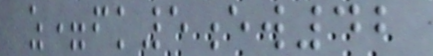z=fk5ew42
